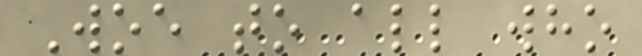Woe to all who
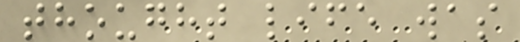thought life was
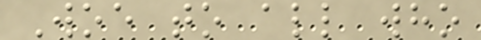Woe to all who
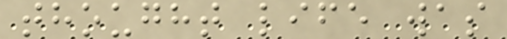thought life was
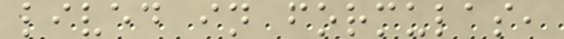lived in formulas,
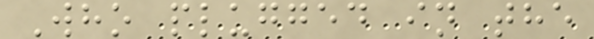Who plugged in the
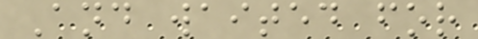And waited for
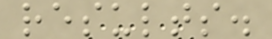results.
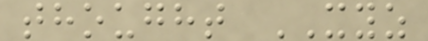thought XYZ
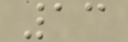13
